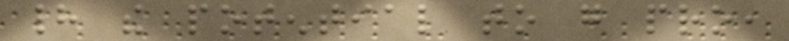had the potential to go pro,
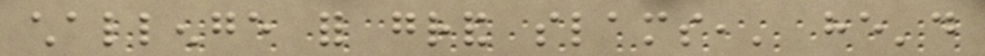challenge for grand slams,' he'd
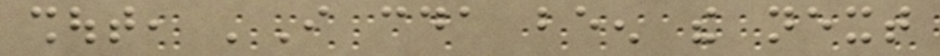shout, 'I coulda been the next
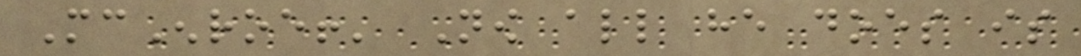McEnroe!' Now all he does is
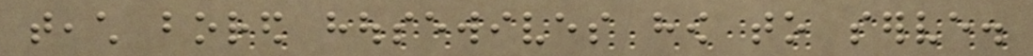teach bored housewives how to serve.
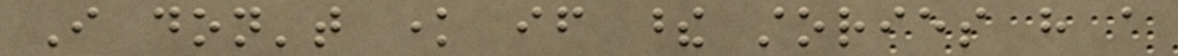I don't know if these stories have a
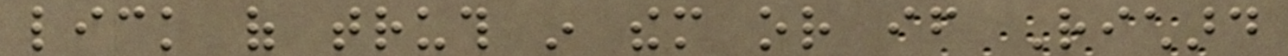lick of truth in them or if Richard
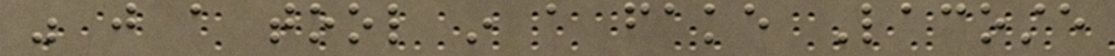was just a tool in a fake Lacoste
